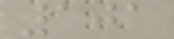101
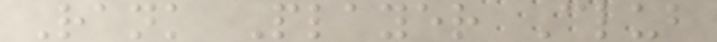Rank Player Club
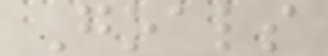Goals
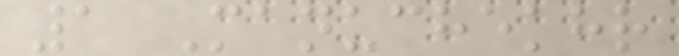1 Manuchekhr
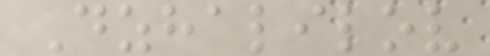Dzhalilov
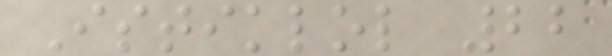Istiklol 22
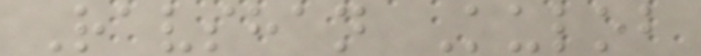Ravshan Kulob
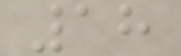18
